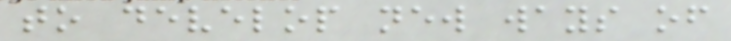to develop new ways of
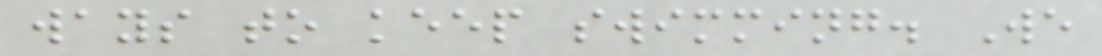ways to keep swimming. We
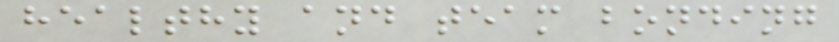healthy and team bonding
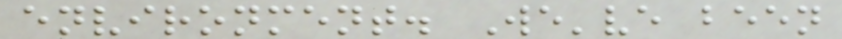environment. We've been
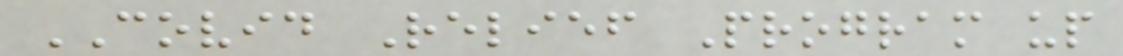COVID Relief Program up
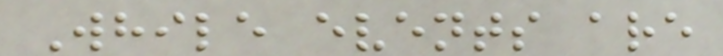While events are
